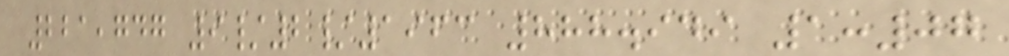221,747 9/2/1963 888.949 1:07
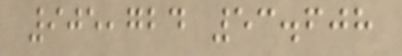905,724 53.608
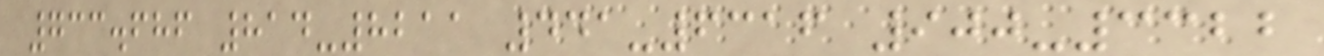733.686 814-8211 441-6316 900-3322
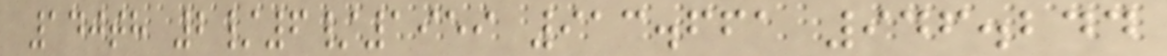140th 2/6/1959 913.661 946.244
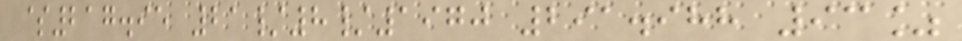$217.95 21/8/1970 291.988 93%
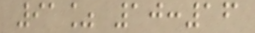91% 10:16
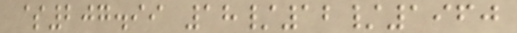$207.99 18/12/1960
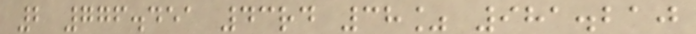2 776.451 43rd 38% 981.210
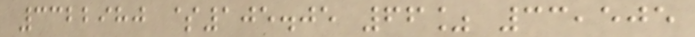3322980 $105.05 66% 33,505
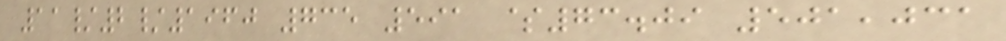11/2/1960 735 591 $73.09 501,031
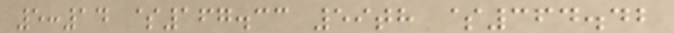5:14 $167.33 59th $364.42
